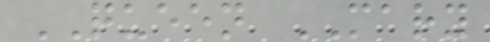QUEEN MARY
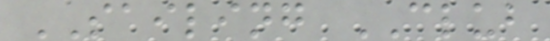SAILING CLUB
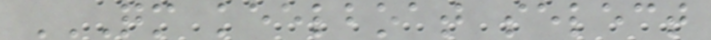QM KEELBOAT SELECT
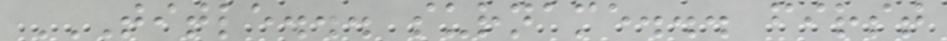TITLE... SURNAME... FIRST
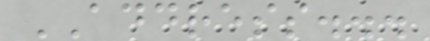ADDRESS...
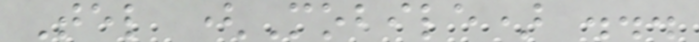Tel (Mobile) ...
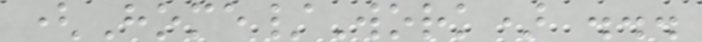(Home/Work) ...
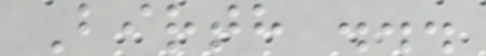Birth ...
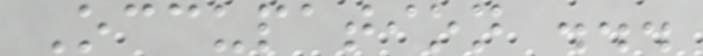Occupation ...
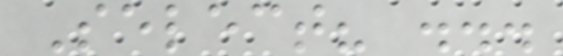Select? ...
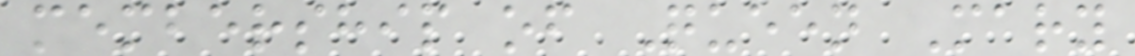membership of Queen Mary
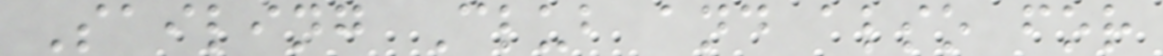Sailing Club and also for
